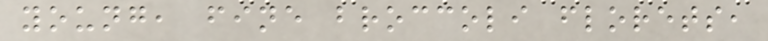young, fine broccoli florets,
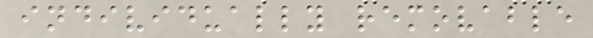individually removable
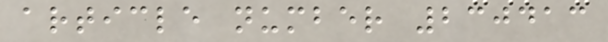article number 230413
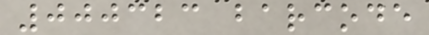000323 barcode
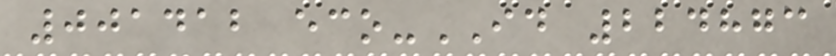001412 eco-ID 224873
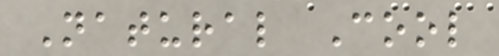Natural Cool
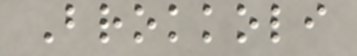Brokkoli
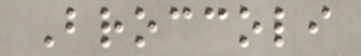Broccoli
